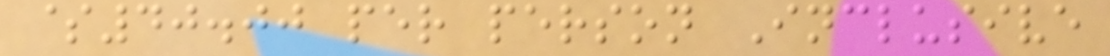$40.00 per person Inclusive
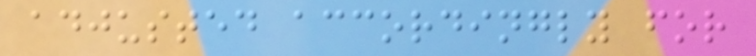adjusted accordingly for
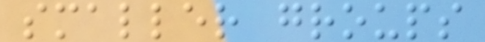smaller groups
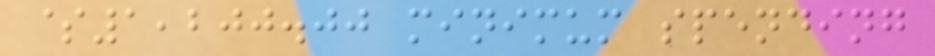$1,200.00 minimum spending
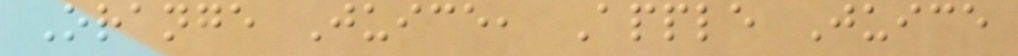Orange Juice, Apple Juice
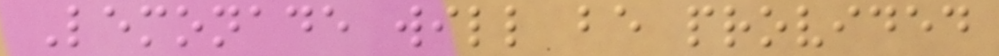Lemonade will be provided
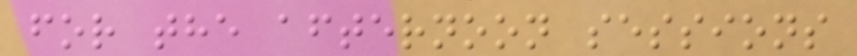for the afternoon sessions
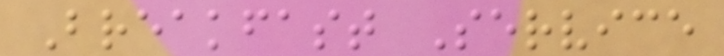Breakfast Service
